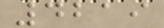4219
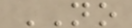NO
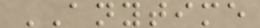ANYTIME
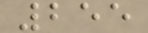255
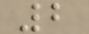2
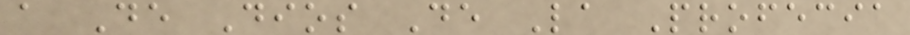a De Dios De La Profecia
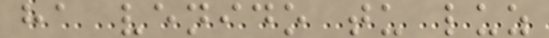ha venido tu luz
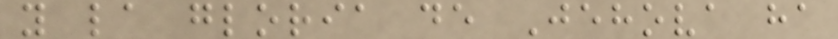y la gloria de Jehova ha
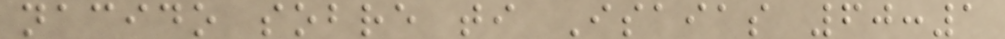nacido sobre ti Isaias 60:1
